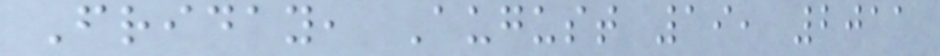Friday, August 19, 2011
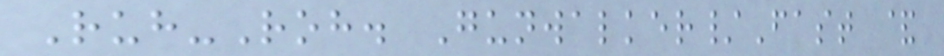Ruh-Roh. Gunwalker/Fast &
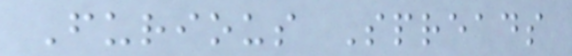Furious Spreads
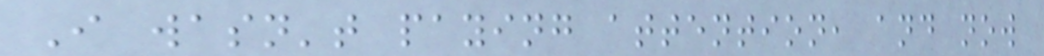I wasn't paying attention, and now
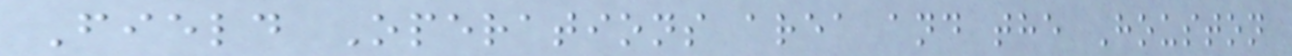Field Operations area and the Houston
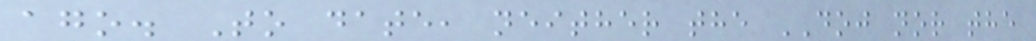ago. To date, neither the DOJ nor the
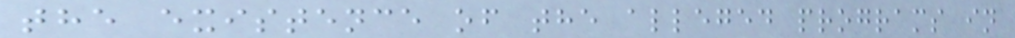the existence of the alleged programs in
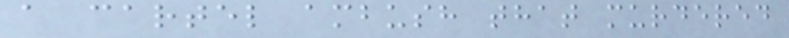a cartel ambush that murdered
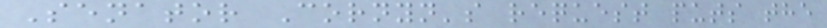Senator Cornyn's request puts the
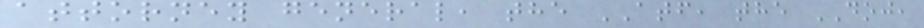attorney general, the ATF, the DOJ,
